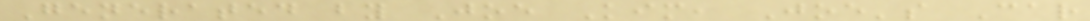Generated by Joe Kim, Joe's Car
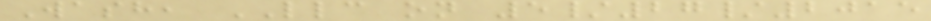Wash, LLC on 5/27/2015
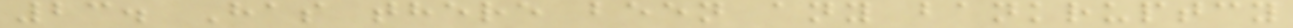23. Has there been any bankruptcy
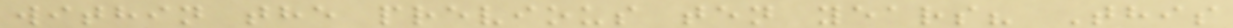within the previous ten years? This
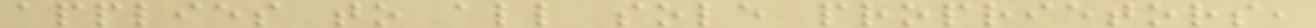applies to all sole proprietors,
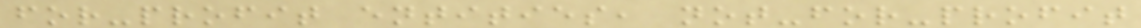for-profit entities, not-for-profit
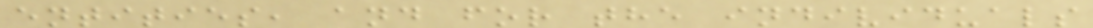entities, and for the individuals
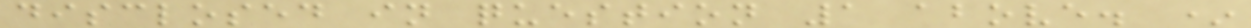disclosed in question 1 above. *
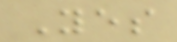Yes
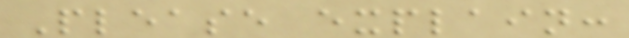Please explain:
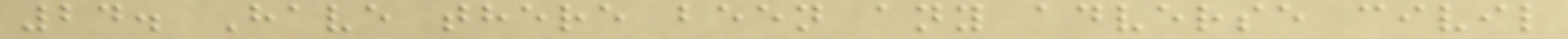24. Have there been any adverse civil
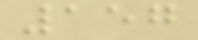157
